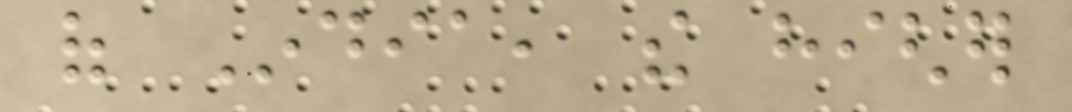of India, the higher
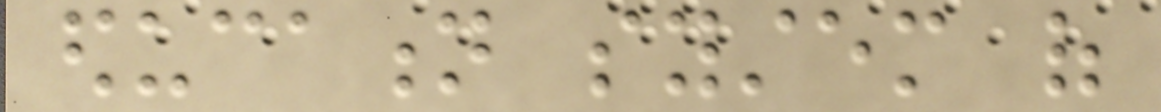education system of
